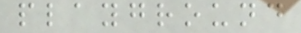playground
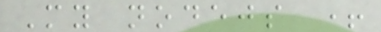My nodejs +
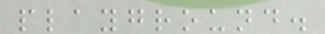playground.
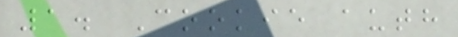1. Cookie auth
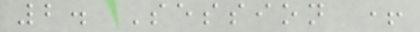2. Session +
